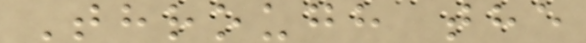Through the
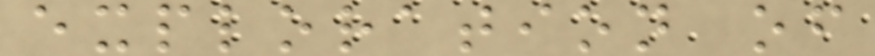exploration of
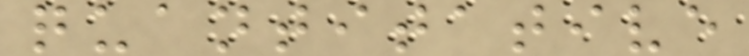quantitative
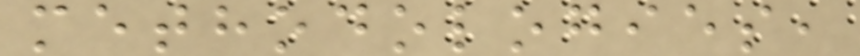methodologies,
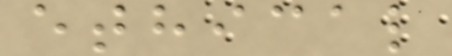ethical
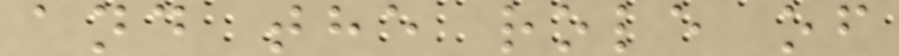and the role of
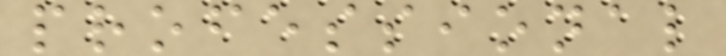professional
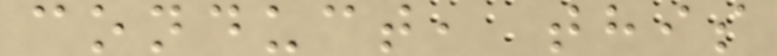conduct, this
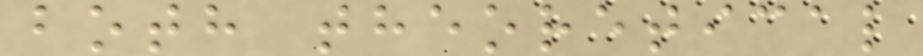both theoretical
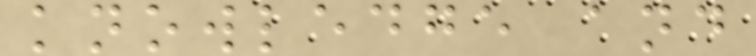knowledge and
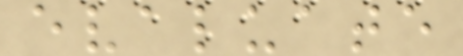evaluate
